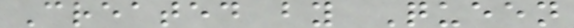Created by Queen
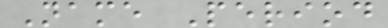Name Period
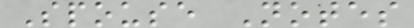Spouse Notes
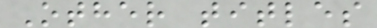Other titles
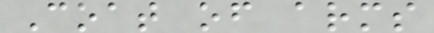Coat of arms
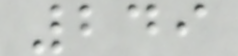249
